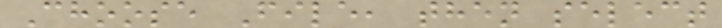Choose File, then select
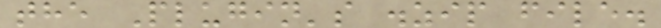the Plugin's .zip file.
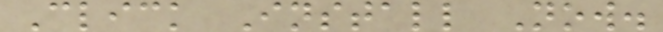Click Install Now.
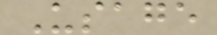Usage
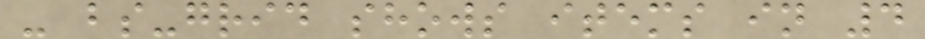- bs-grid shows items in 4
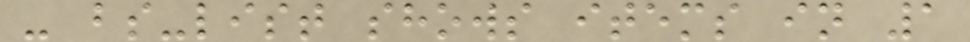- bs-list shows items in 1
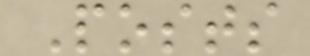Posts
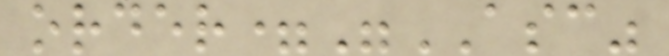order="ASC"
